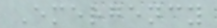Emergency
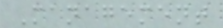Management
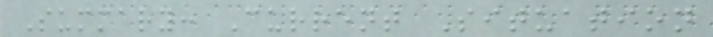Summary: Current Situation
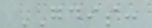GDIS:
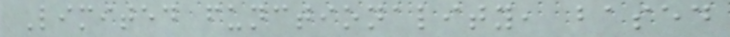Limited functionality, based
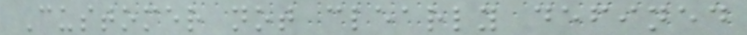Customer not clearly defined
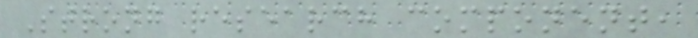Strong research component,
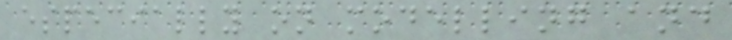especially on modelling and
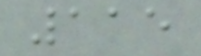115
